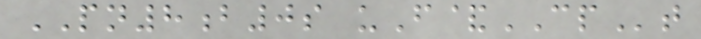PN8b0s uF&CPt
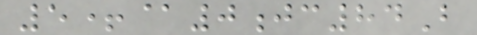5+@0jc84B
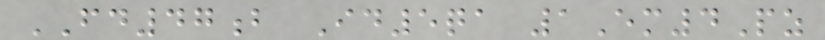FD47b Id5qa 1Em4Pz
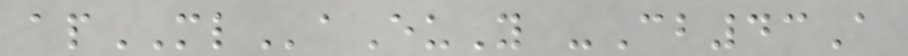apMLaEuY -Cb43A
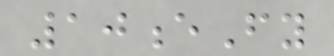10eFy
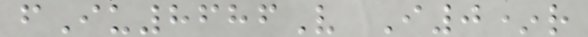fIu8686V I0*r
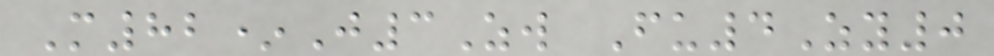M82*J3Zw Fu4Zy0
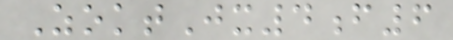ZoktJx4f6
